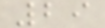29
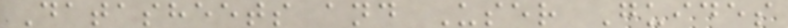Datasheets and User Guides
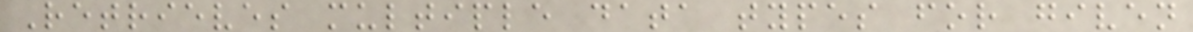Retrieves multiple data types for given
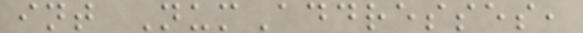int NumAddresses,
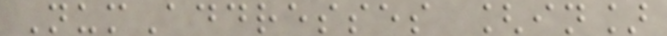NumAddresses [in]
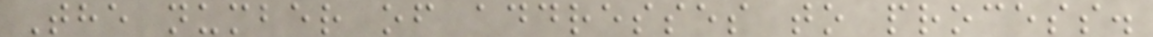The number of addresses to process.
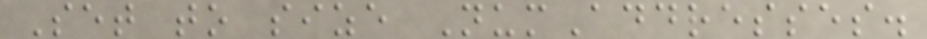Set to size NumAddresses.
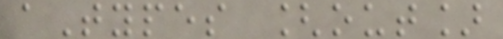aTypes [out]
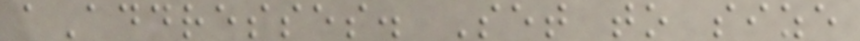aAddresses. Set to size
